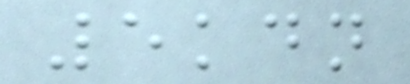5kdn
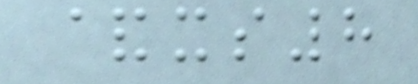&xs8
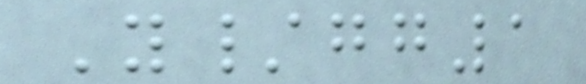Y/gg1
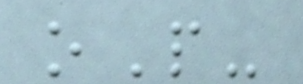oP-
